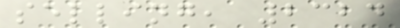selling, 2324
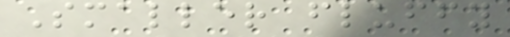Smaller fluffy
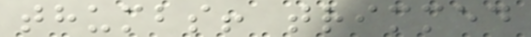thumbs! trimmed
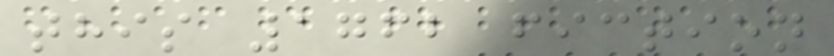this 1762 fiction
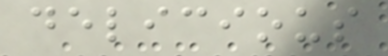delicious
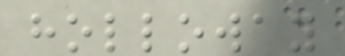holloway
